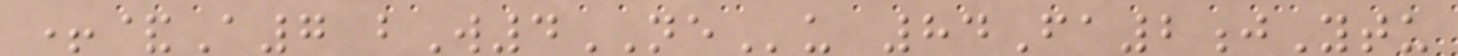+&A7 bW4NEu 84Fa2jYtu
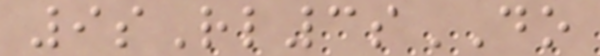9sRl3sDO
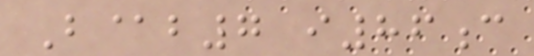B@b7 i86c
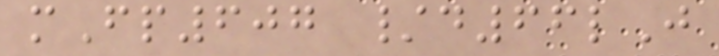mFp607 /d66lJ
